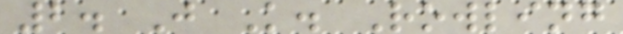2. J K. Rowling
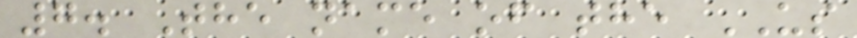7. The name of the US
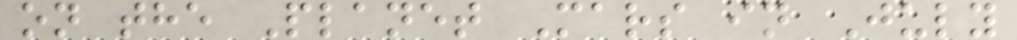on the Planet Mars in July
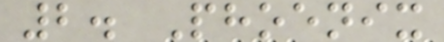2. Phoenix
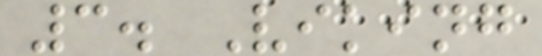3. Viking
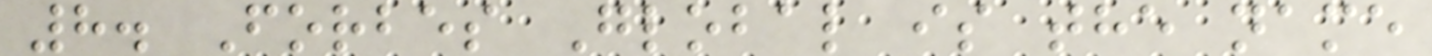8. Forbes Global is the name
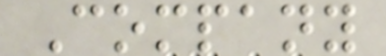Company
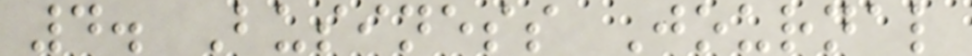4. Business Journal
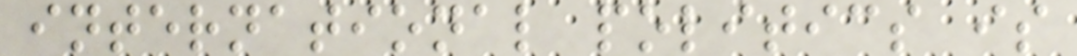international politics is
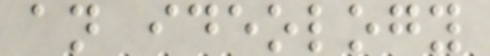an ideology
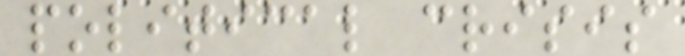political crisis
